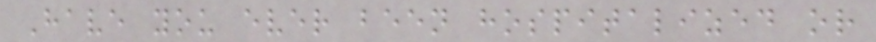Have you ever been hospitalized or
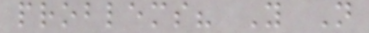problems? Y N
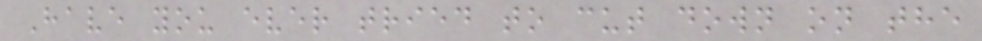Have you ever tried to cut down on the
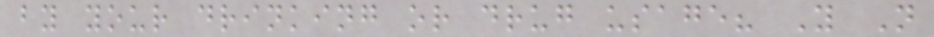by your drinking or drug usage? Y N
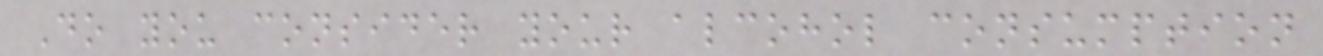Do you consider your alcohol consumption
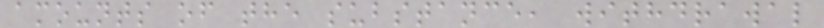amounts of the substance, withdrawal
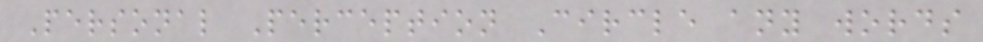Personal Perception Circle any words
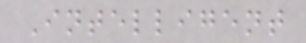Intelligent
